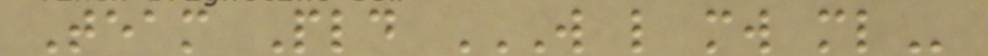Team Pld W L MW ML
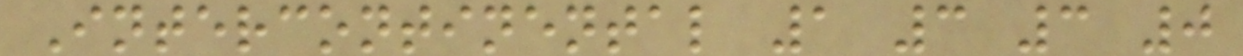Intercontinental 1 3 3 0
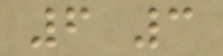6 3
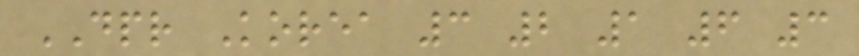DPR Korea 3 2 1 6 3
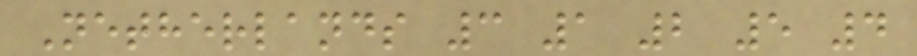Netherlands 3 1 2 5 4
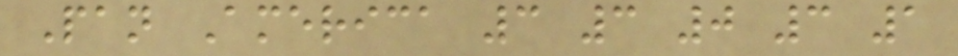Pan America 3 3 0 3 1
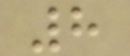8
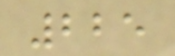225
